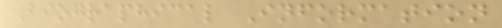Biographical Information
